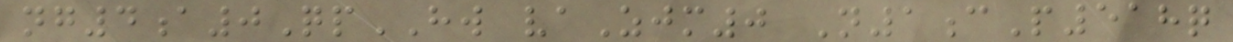ng4a0QpHW vaZjm0 N1cP518q
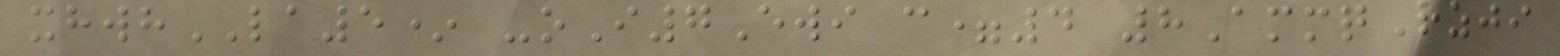xhwhLA5* -oI7Ewi c=4 8AmmqRzji
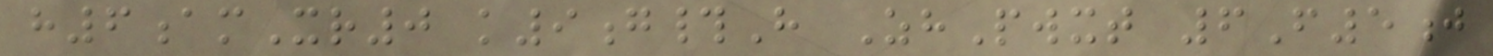h6amXr0 k9g#H ZhPwxt 6F5j
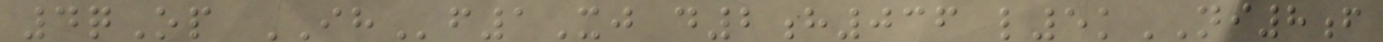4qOp IHf1Xj d2h036 l5kNI8f
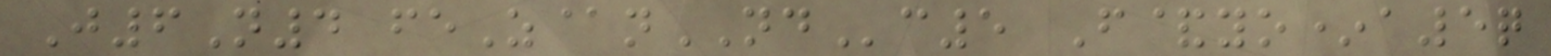J6N4 feZ@nNDc5 F&yo*a5q
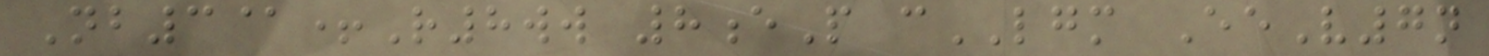Nb3@+R8ww 8eP cLGM EeV7n
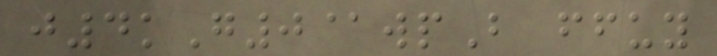j4kG0@wpB ffuy
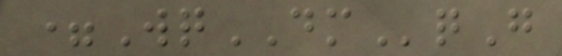=WqDMqG
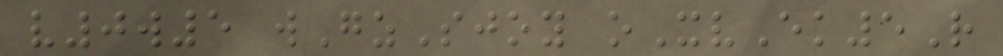v0w5 wGzSjoy oXvEk5R
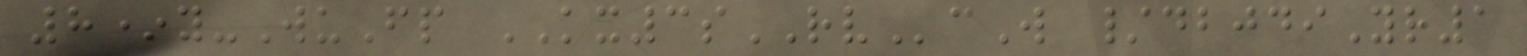8*y-WuFp KX3sRVcW /dbjdiYr1
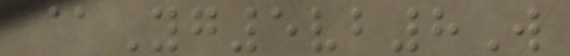@Yg5vb8W
